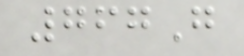767G
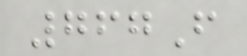767F
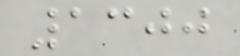1300
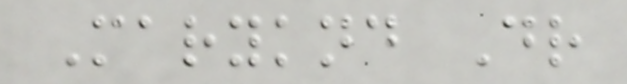Maryknd Dr
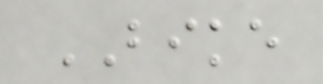BIKE
